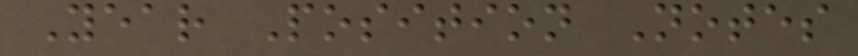Year Position Notes
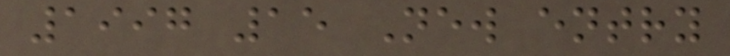1997 15 New entry
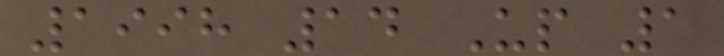1998 14 Up 1
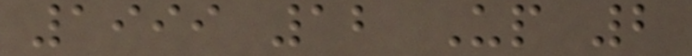1999 12 Up 2
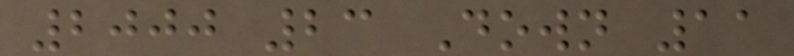2000 23 Down 11
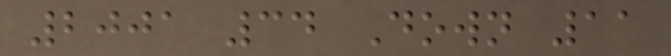2001 34 Down 11
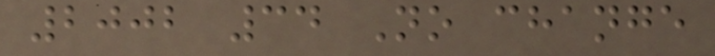2002 34 No change
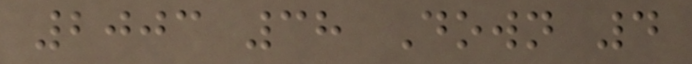2003 38 Down 4
